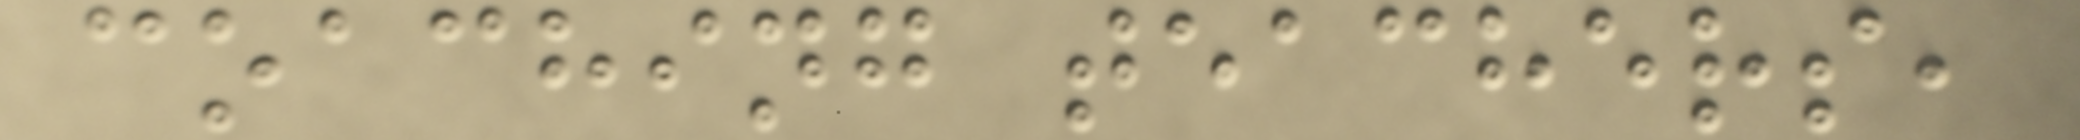coaching teachers,
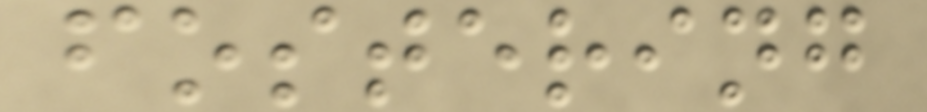fostering
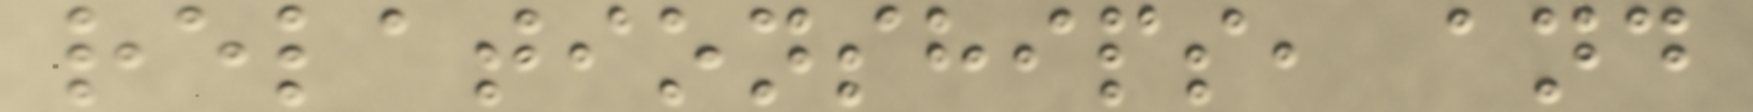relationships, and
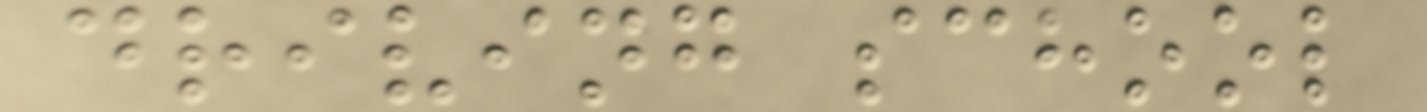driving school
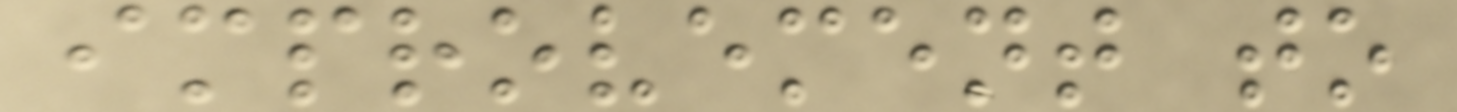improvement to
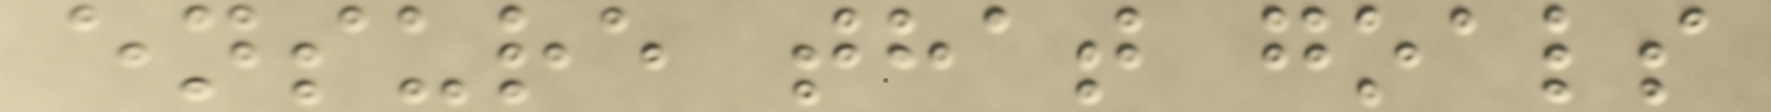ensure that goals
